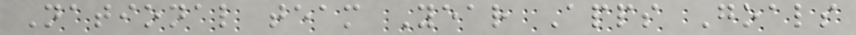National team Year Apps Goals
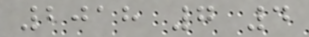2018 7 4
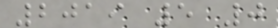2019 5 0
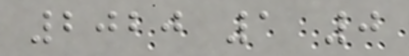2020 1 0
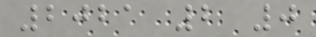2021 2 0
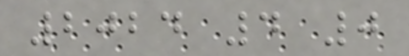2024 4 0
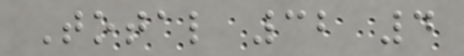Total 32 4
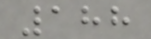188
